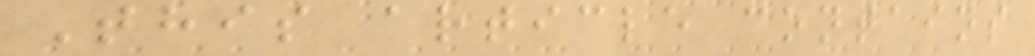This article contains
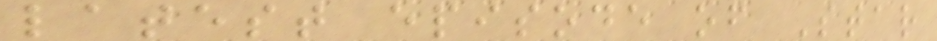latest episode of Star
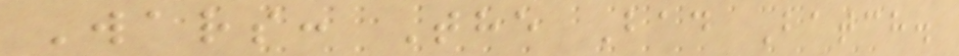Wars: The Bad Batch.
